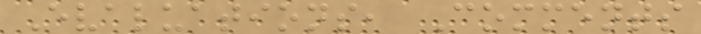Evaluations, Comments
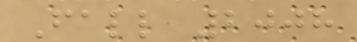Fall 2008
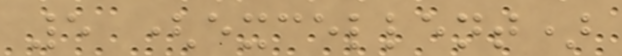5 (excellent)
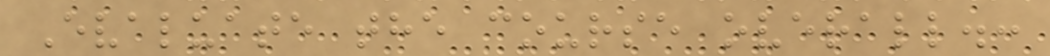Evaluate the course overall.:
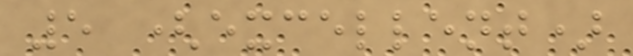5 (excellent)
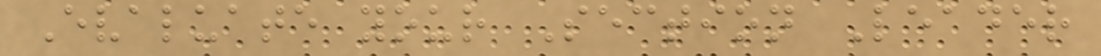Evaluate your Section Leader
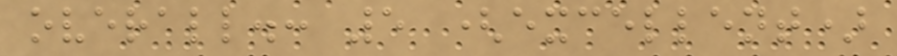overall.: 5 (excellent)
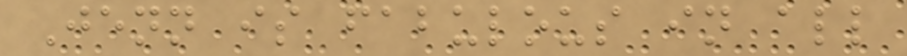Jenn is fabulous in all
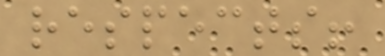respects!
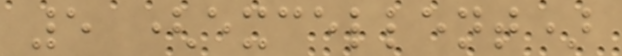5 (excellent)
